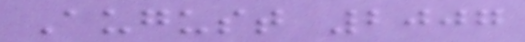August 2007
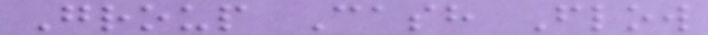Group Cash Flow
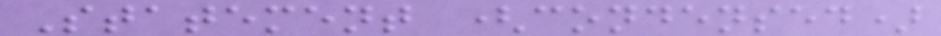Statement (condensed)
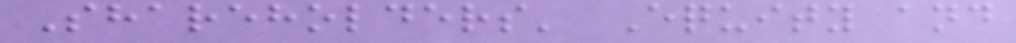Shareholders' Equity and
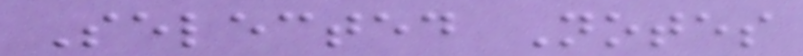Selected Notes
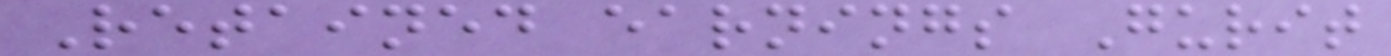Retained earnings Gurit
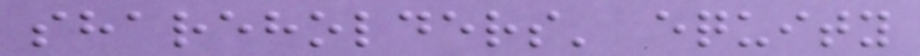shareholders' equity
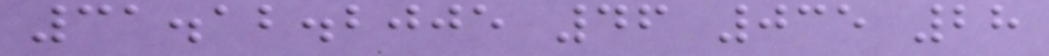31.12.2005 46 035 28
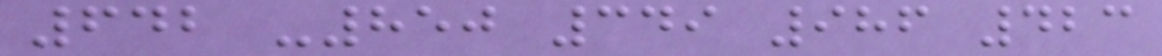642 -850 349 986 423
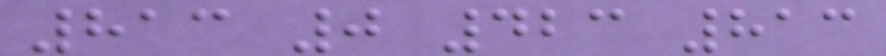813 0 423 813
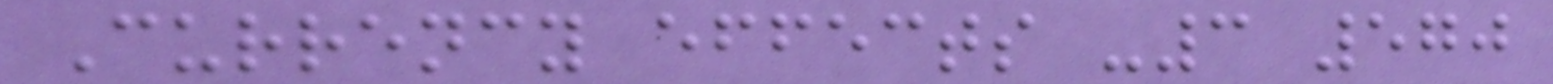Currency effects -3 570
